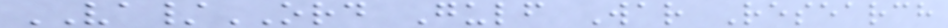VA/ORD Gulf War Research
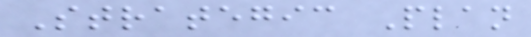Strategic Plan
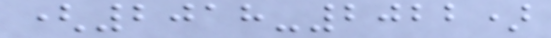(2018-2022)
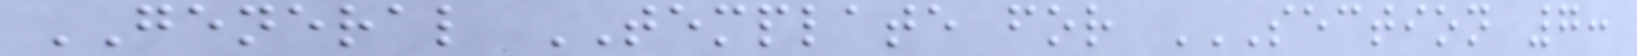GENERAL TEMPLATE for SECTION 7:
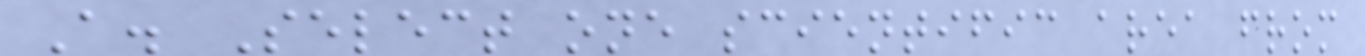A. Select one scientific area from
